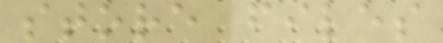store files
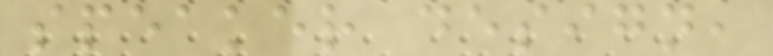speaker design,
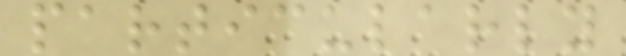particularly
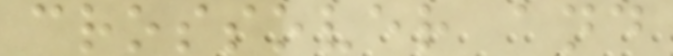crossover and
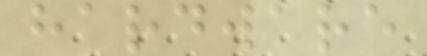hardware
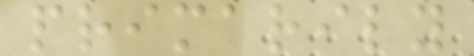primarily
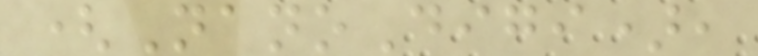(NanoDigi),
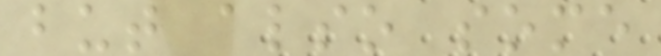but also some
